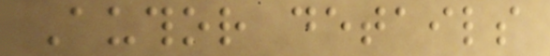Author details
